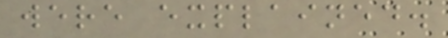were explained.
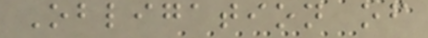Obligation of
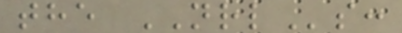the NRLs:
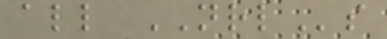all NRLs
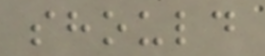should
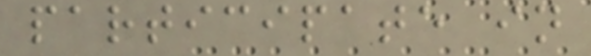participate in
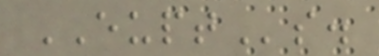EUPTs.
